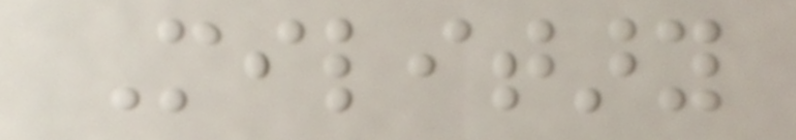Military
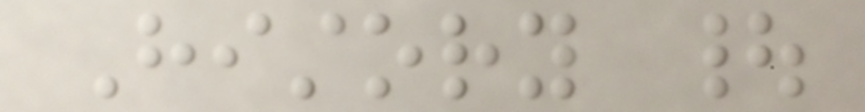History |
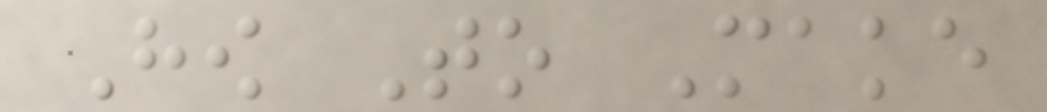How To Make
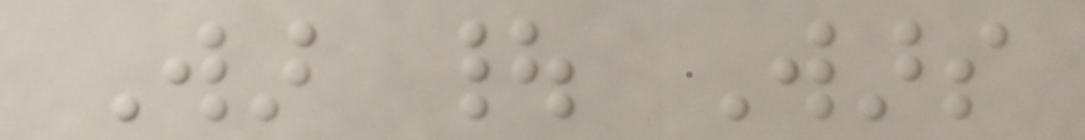War | Wars
